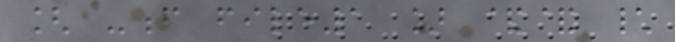[ -f file1 ] && \
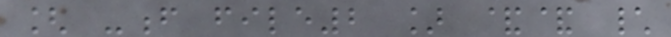[ -f file2 ] && \
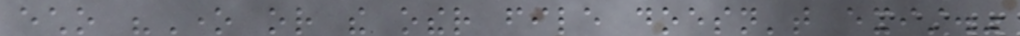echo "One or the other file doesn't exist."
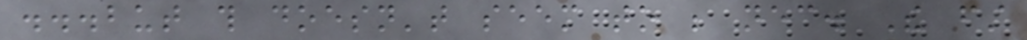...but this doesn't seem to be necessary. The first
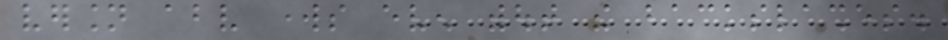version above works even without the backslashes.
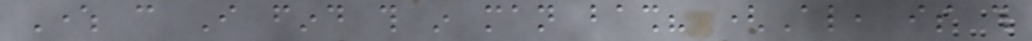Where can I find this in man bash? (Also, is this
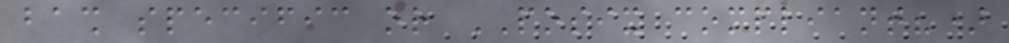bash specific or POSIX compliant?)
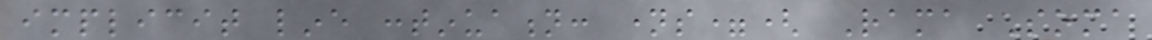implicit line continuation: names=( Rama Soma
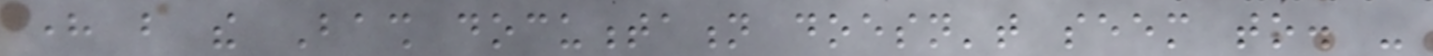here but the Bash documentation doesn't seem to. -
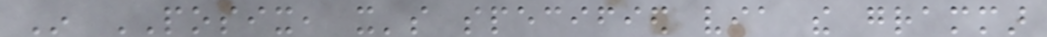In POSIX, it's specified via the grammar
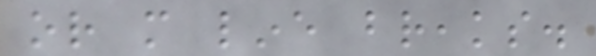or more line breaks.
